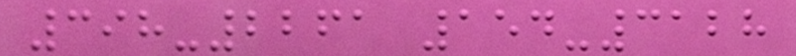398-2261 154-3128
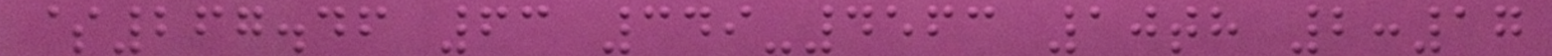$267.46 63 349-4563 10th 2:17
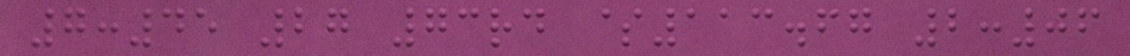7:45 27 73rd $113.67 2:06
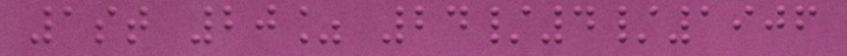1st 20% 24/4/1906
